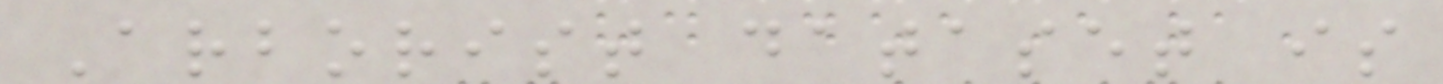Arborist dataset is
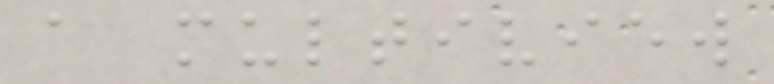a multiview
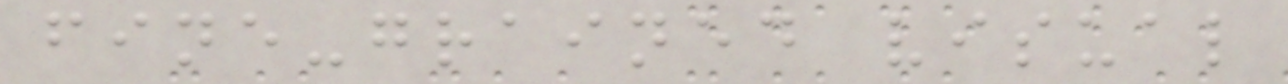fine-grained visual
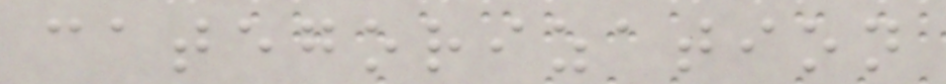categorization
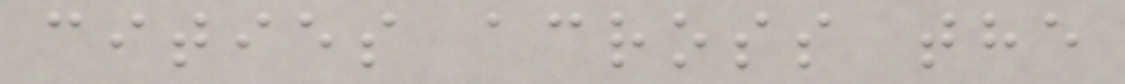cities across the
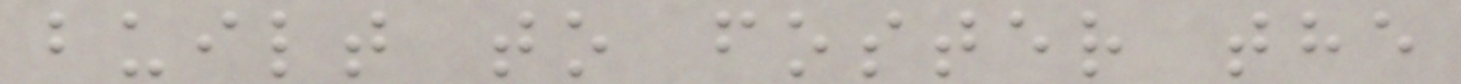built to foster the
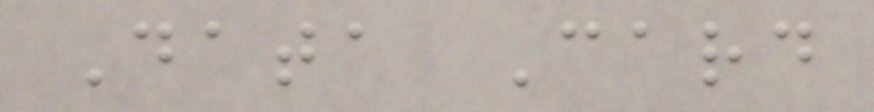Data Card
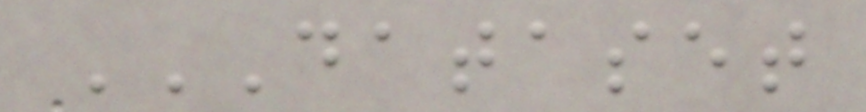DATASET
